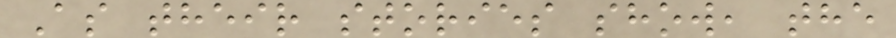As their stories show, the
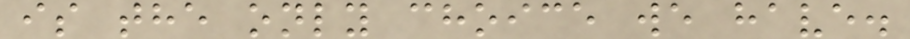is the only choice we have.
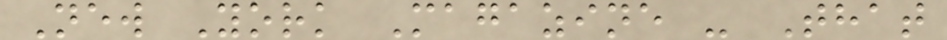New York Magazine - That
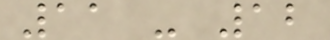11 - 12
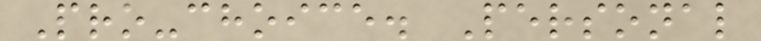Pro-choice. Personal
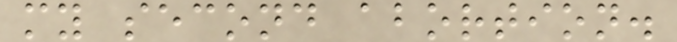my second abortion.
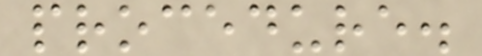procedure.
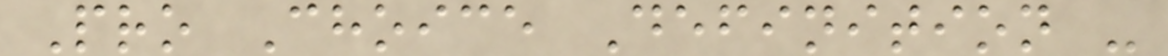Pro Choice Definition -
